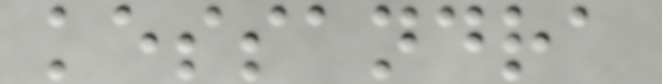kessandra
